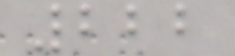222
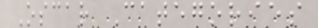Oscar Categories
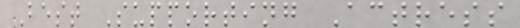Best Supporting Actress
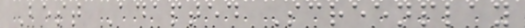Best Adapted Screenplay
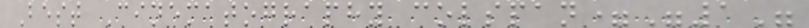Best Cinematography colspan="1"
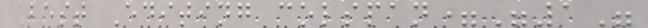Best Editing colspan="1"
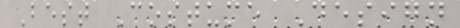Best Costume Design
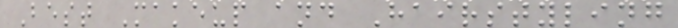Best Makeup and Hairstyling
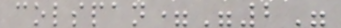colspan="2"
